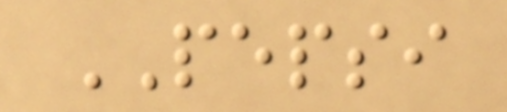PEPSI
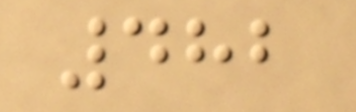482
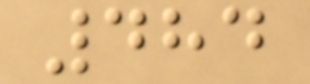484
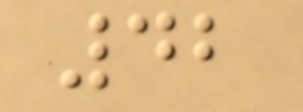42
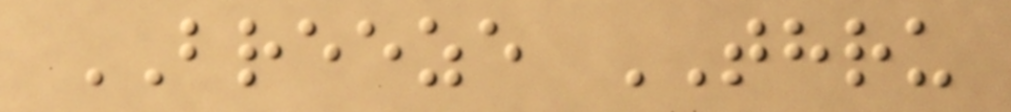BREEZE THRU
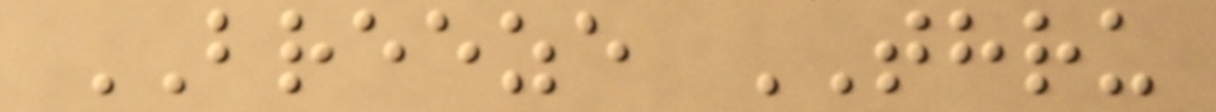BREEZE THRU
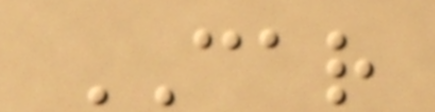CAR
